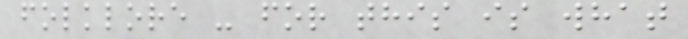folklore - for this is what
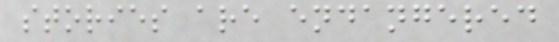stories are endangered
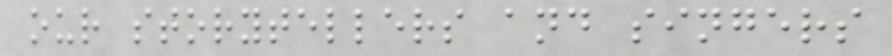our storytellers and singers
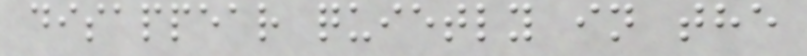disappear quietly in the
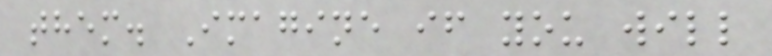them. Imagine if you will
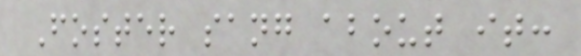Foster sang about it:
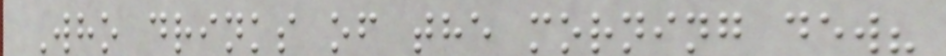Who drinks of the morning dew?
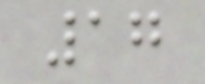17
